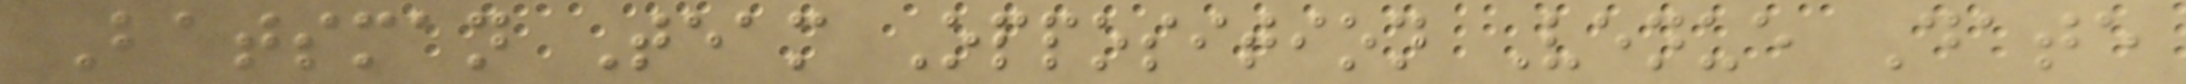Batsman Team Opposition Venue Date
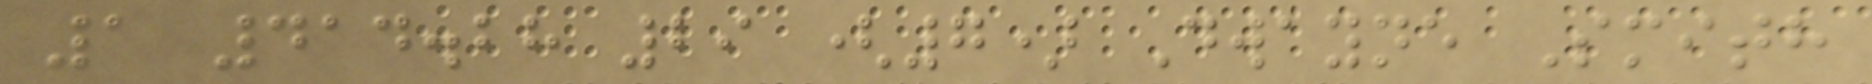1 414.28 29 (7) Dwayne Smith
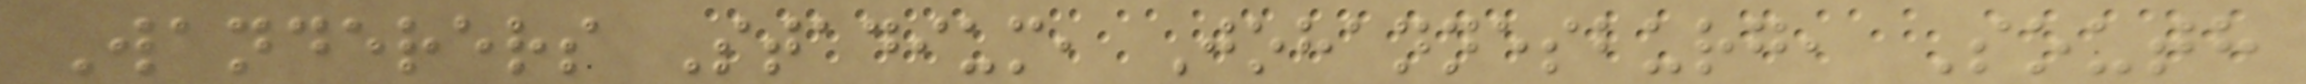Wanderers Stadium, Johannesburg, South
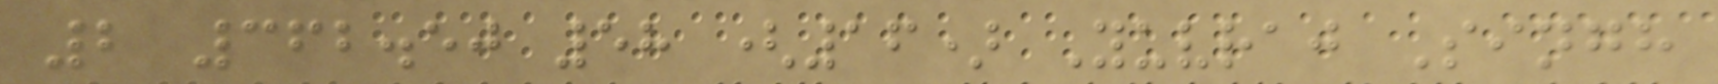2 362.50 58 (16) Yuvraj Singh
